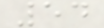54
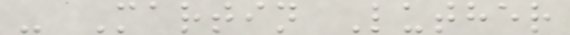- Martin Luther
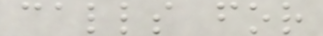calls for
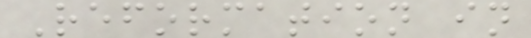Reformation in
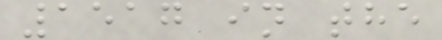1517 in the
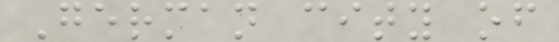German city of
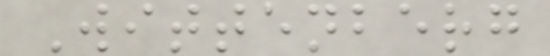Wittenberg
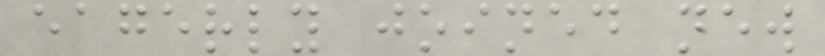eagerly joined new
